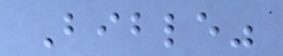Bible"
